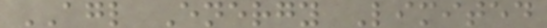AGL Energy Limited
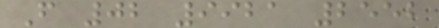F 02 9921 2552
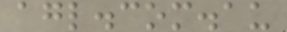agl.com.au
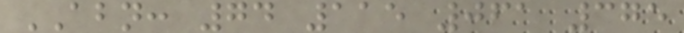ABN: 74 115 061 375
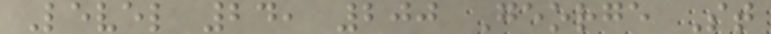Level 24, 200 George St
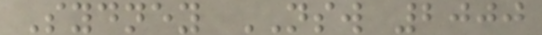Sydney NSW 2000
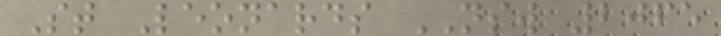St Leonards NSW 2065
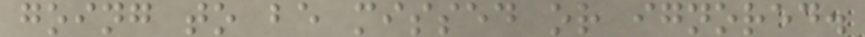going to be missed or ignored.
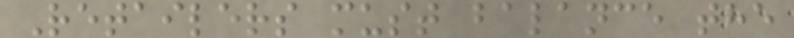Retailers must balance the
